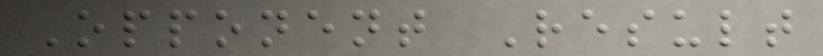Opponent Result
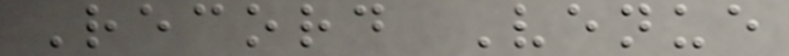Record Venue
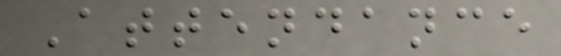Attendance
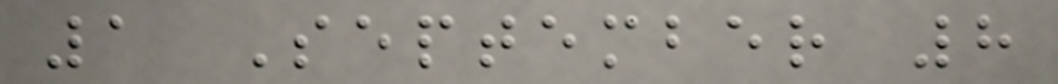1 September 8
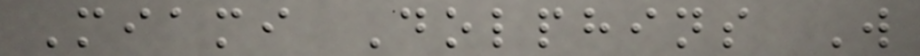Miami Dolphins W
